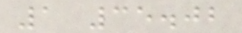1 35.02
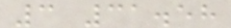3 31.58
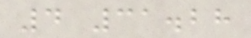4 31.28
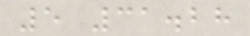5 31.28
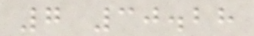7 30.28
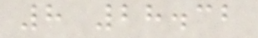8 28.32
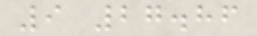9 27.86
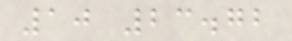10 23.72
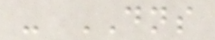- DNS
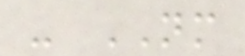- NM
